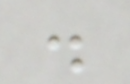.
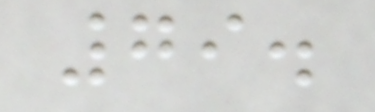79.
